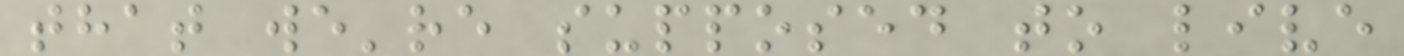that we're supposed to live
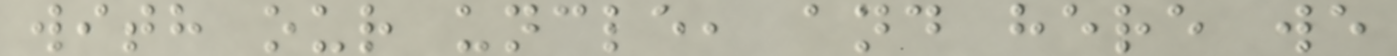with our uncle, and here we
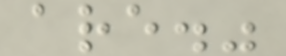are."
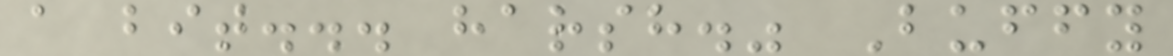a bit... harsh." Buffy
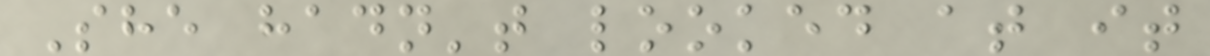She hadn't looked at it
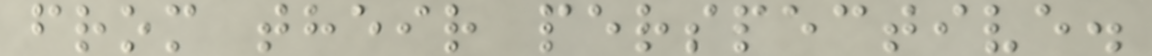from their perspective.
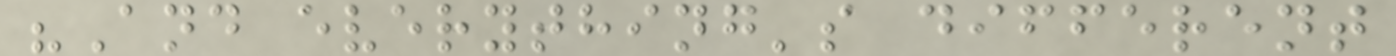"And everything's different
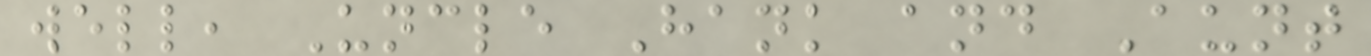well, Uncle Hank and Aunt
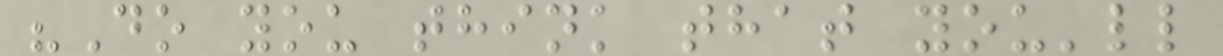"Do you think that you'll
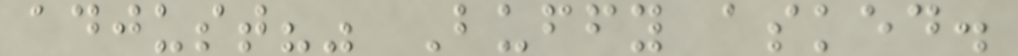adjust?" Buffy asked.
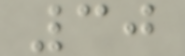30
